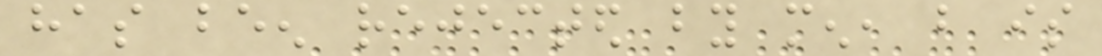has been rejected by men, but is
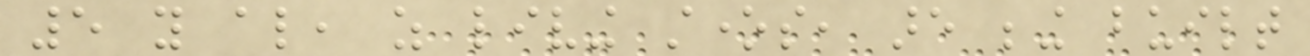5 you also, as living stones, are being built
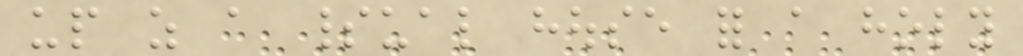up as a spiritual house for a holy
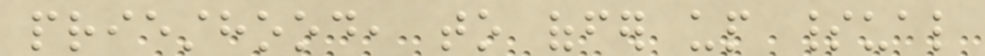priesthood, to offer up spiritual
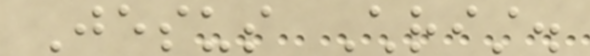Jesus Christ.
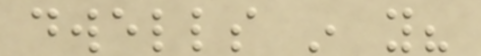dwells in you?
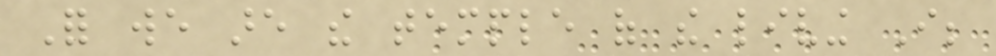For we are the temple of the living I;
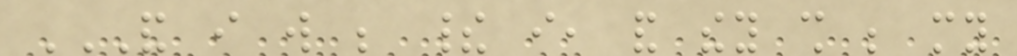AND I WILL BE THEIR I, AND THEY SHALL BE MY
